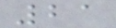21
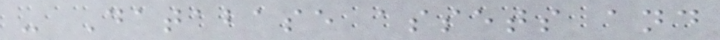- Database assets and
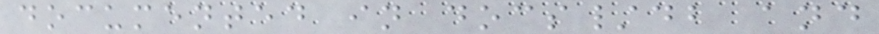documented in docs/db and
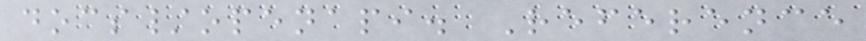docs/openapi. Reference
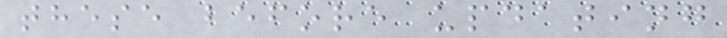these before updating
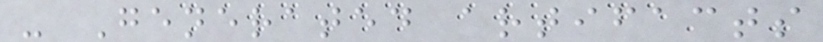- Generated artifacts
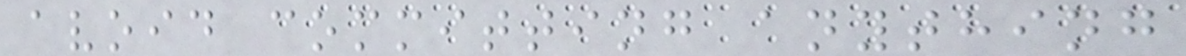avoid committing anything
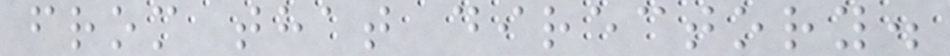from that directory.
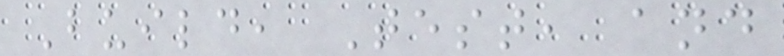Build, Test, and
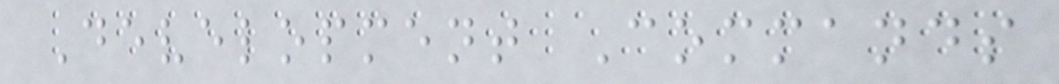Development Commands
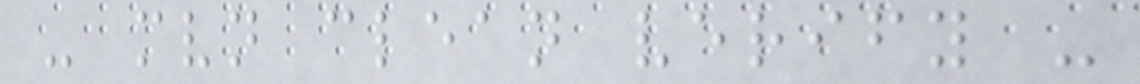- mvn clean verify -
